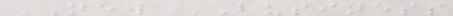NEW BUSINESS
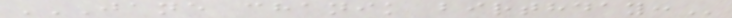JANE CHANIK BIRTHDAY:
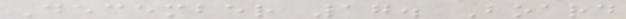December 17. Board
